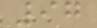97
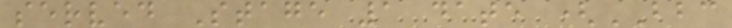served Stage 1 date (BBC
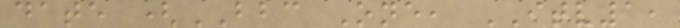date (BBC One, ITV1,
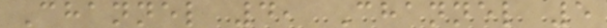Channel 4, Channel 5
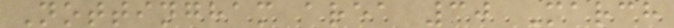Nottingham area 30 March
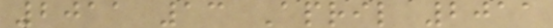2011 13 April 2011
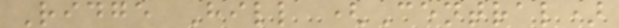Ridge Hill (Central)
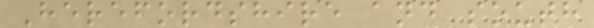Herefordshire and south
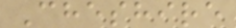Cheshire
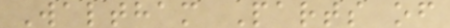Waltham Parts of
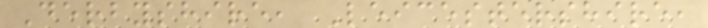Derbyshire, Leicestershire,
